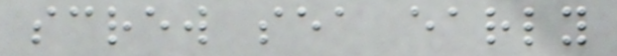screw sea early
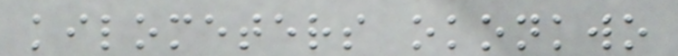kilometers okonkwo
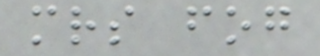mrs fog
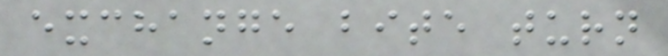exchange bite turn
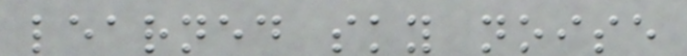learned sky noise
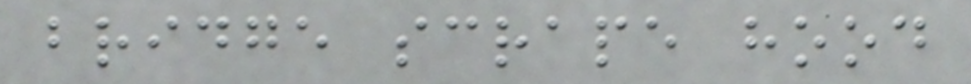bridge scrape hood
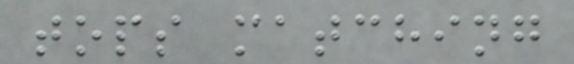tops matching
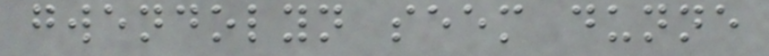gwendolyn seem dunne
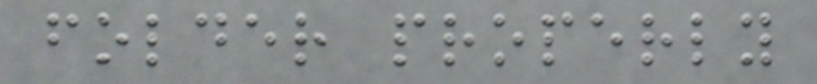folder properly
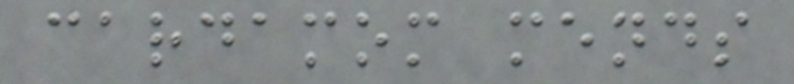cardamom mends
